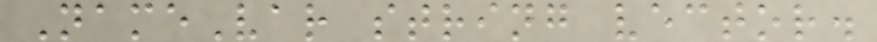NameVar string vector.
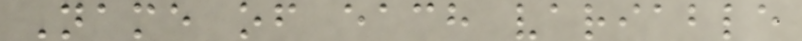Name of each variable
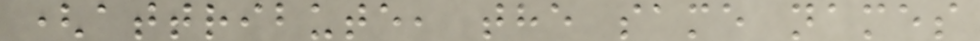(attribute, the same names
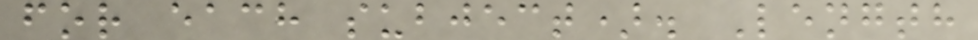for each subject). Length
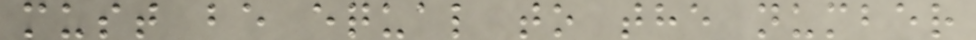must be equal to the number
